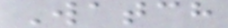Watch
